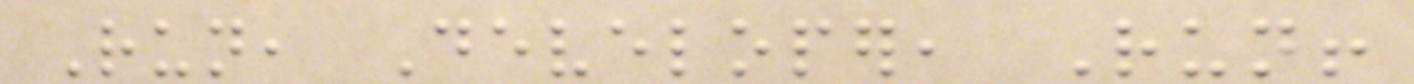Run, Developer, Run!
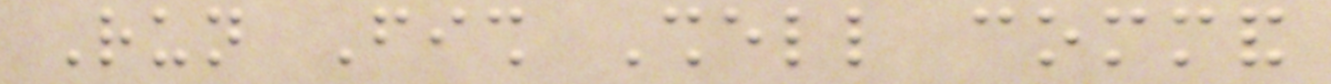Run Fish Shell command
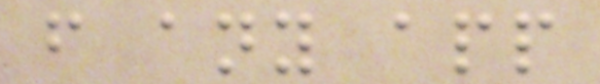from any app
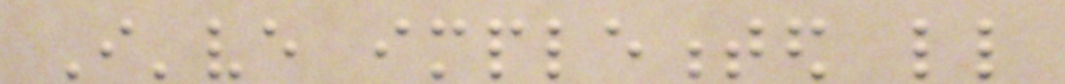I've implemented little
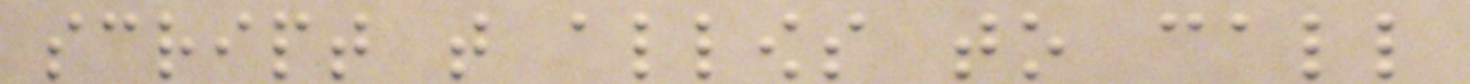script that allows to call
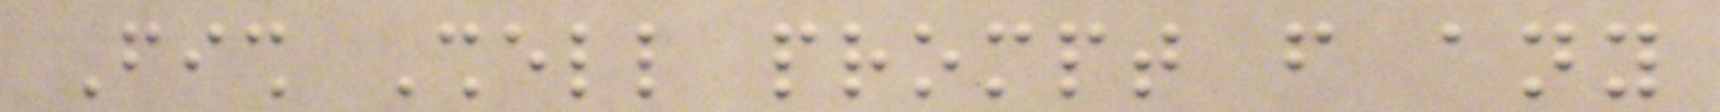Fish Shell prompt from any
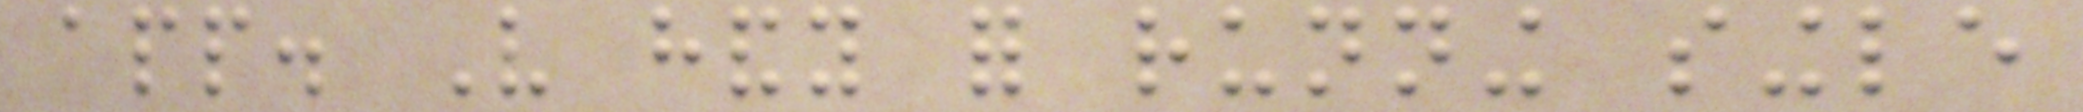app. Very handy for running single
